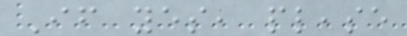If yes, please
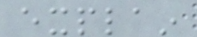explain
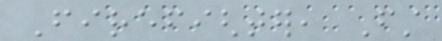Firefighter, First
